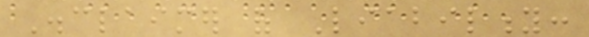Disclaimer of Liability:
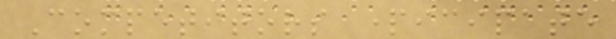Competitors participate
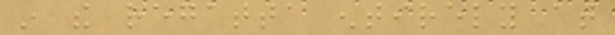in the regatta entirely at
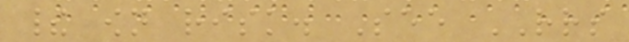their own risk. See RRS
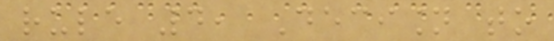rule 4, Decision to
